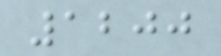1200
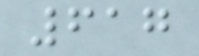617
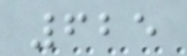625
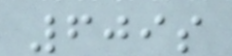609s
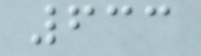633
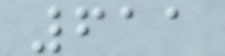611
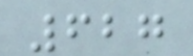627
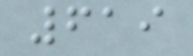619
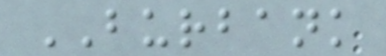BURBANK
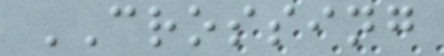CROSSING
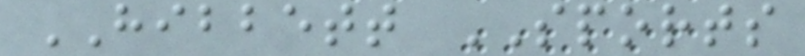HIBBETT SPORTS
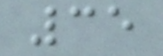35
